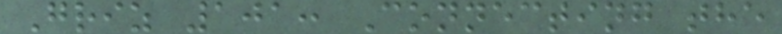Griz 101: Connecting the
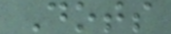Dots
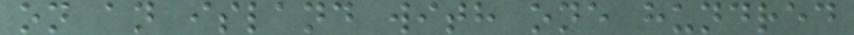on an island with one hundred
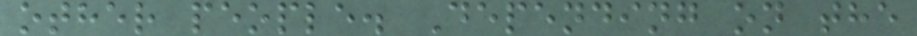other people. Depending on the
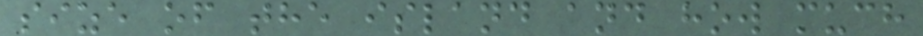size of the island and how much
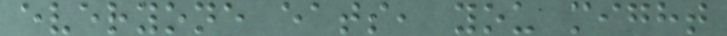everyone eats, you might
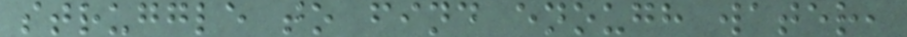struggle to find enough water,
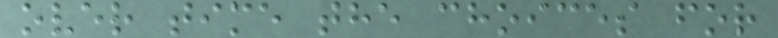over time the choices for
